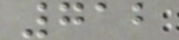712
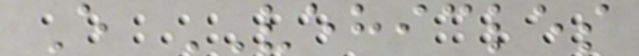E VEHICLES
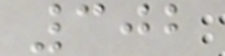302
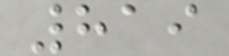819
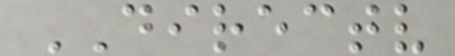DIRECTV
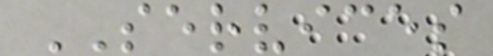SERVICES
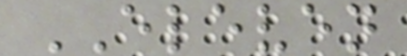ELEVEN
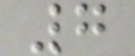7
